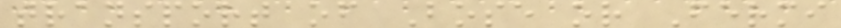transport of Bose or Fermi
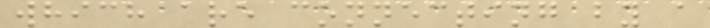which are connecting by a
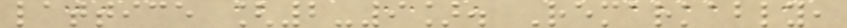lattice [2-9]. Remarkably,
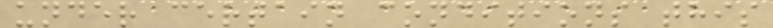under certain conditions this
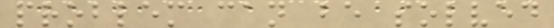problem can be solved
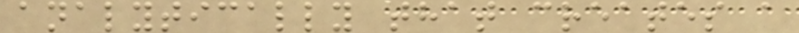analytically that creates a
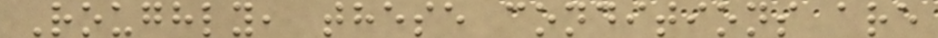Roughly, these conditions are
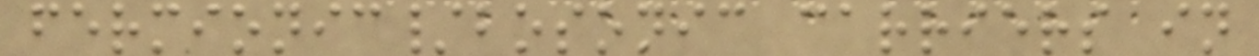fermionic/bosonic carriers in
